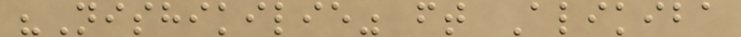"Nishikilie" ft Alikiba
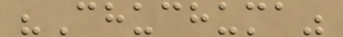"Chuchuma"
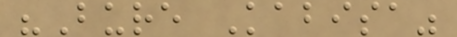"Bure Kabisa"
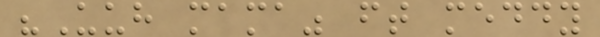"Uuh mama" ft meddy
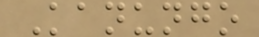Kanungo
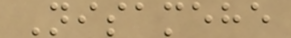Nisamehe
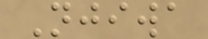Njiwa
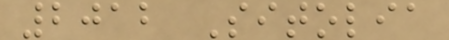2012 Sitolia
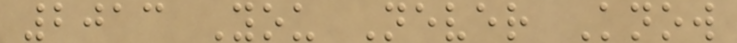2013 You Never Know
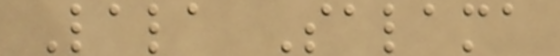Lala Salama
